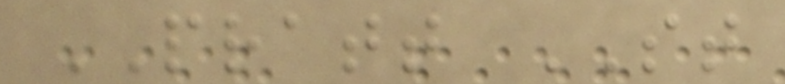PRATT ST
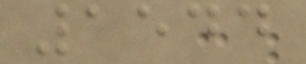1544
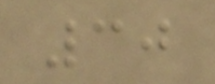30
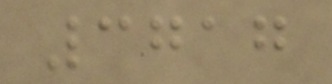3717
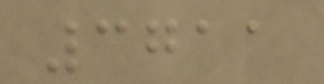3711
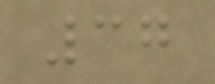37
